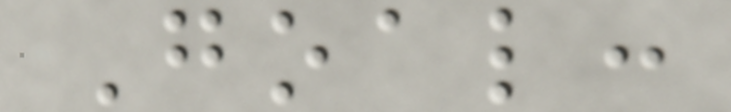Goal:
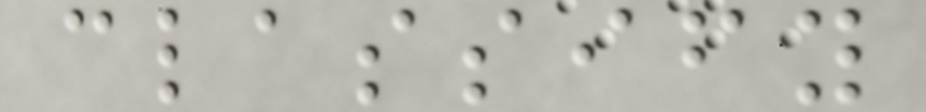classify
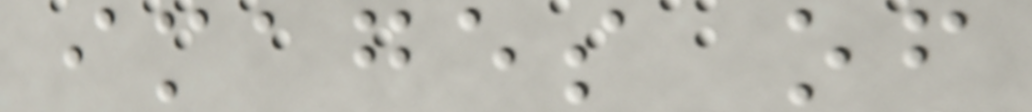images of
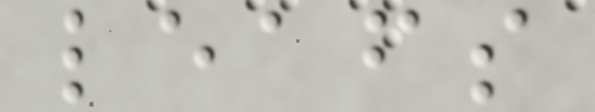leafs
